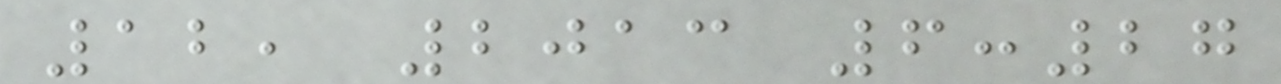12, 2013 6:27
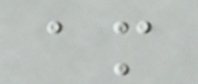am
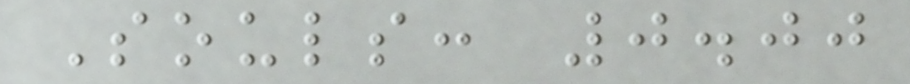Souls: 0.00
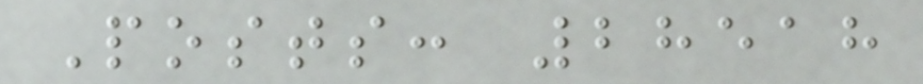Posts: 28518
